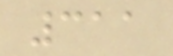311
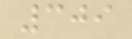309
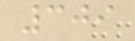309
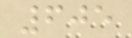605
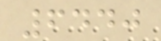6440
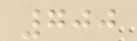700
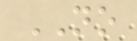NO
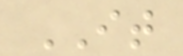IT
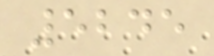5245
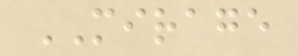MIRAGE
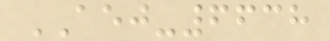AEJ-6638
